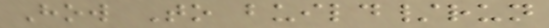How To build/run
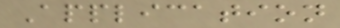Application
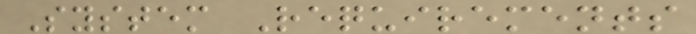System Requirements
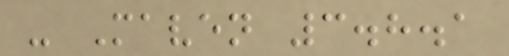- Maven 3.8.1
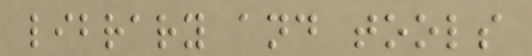library and tools
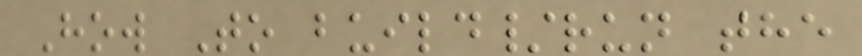How To build/run the
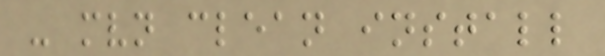- mvn clean install
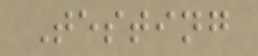Testing
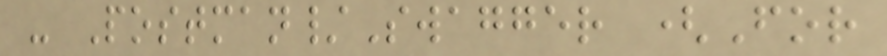- Postman/Swagger (For
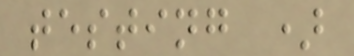testing )
